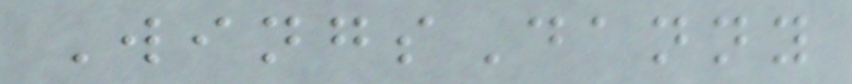WingsDanny
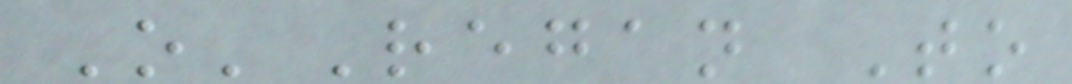O'Regan To
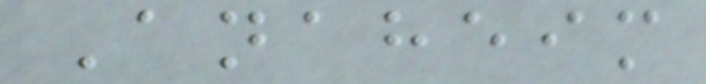Anaheim
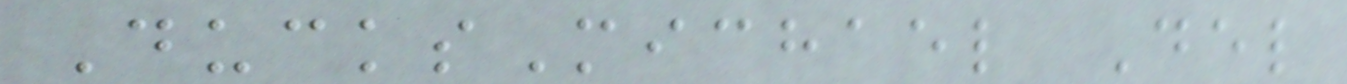DucksMichael Del
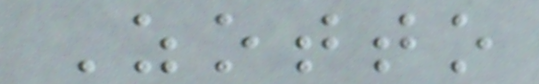Zotto
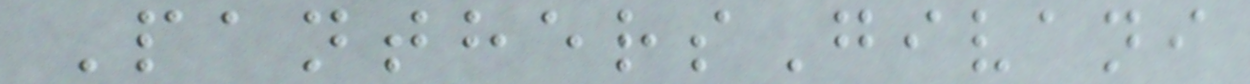PanthersGivani
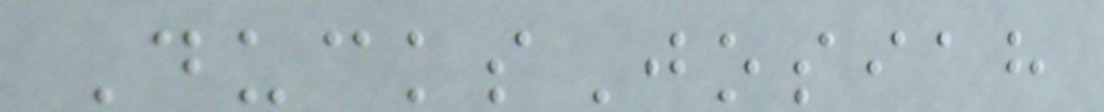DucksJosiah
